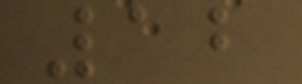12
